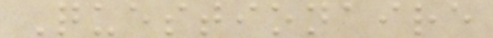Questionaire
